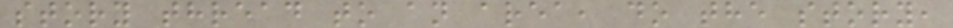story thread to an area, do the story,
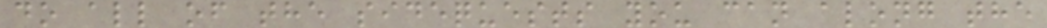do all of the sidequests you can along the
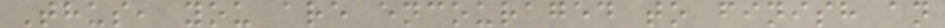Thus, you are encouraged to finish an
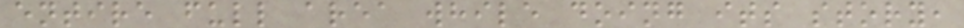entire full area while doing its story,
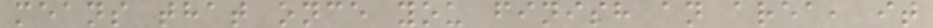means that once you finish an area, it
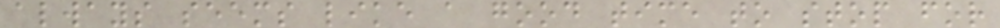always seems like a good time to stop for
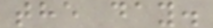the day.
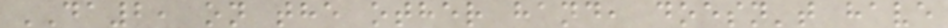DA2, on the other hand, doesn't have
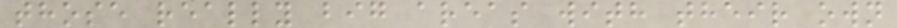those really big areas with their own
